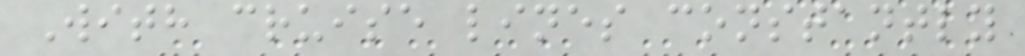With cruise lines constantly
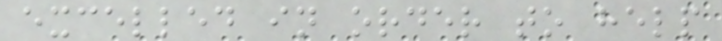excelled in order to help
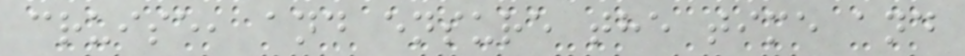cruise, and ensure the time and
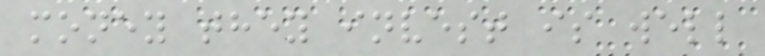money they invest is well
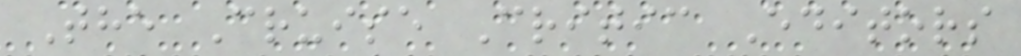The Cruise Critic Editors
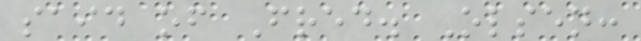said of Fred. Olsen:
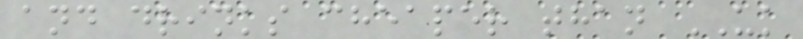and drinks cheaper than UK
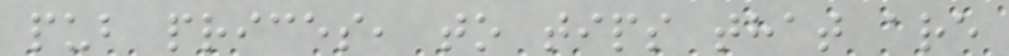pub prices, to tips that are
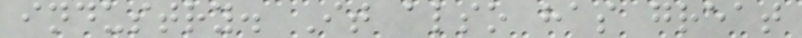industry. It also has great
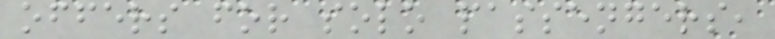offers for solo passengers,
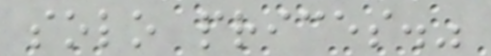solo prices."
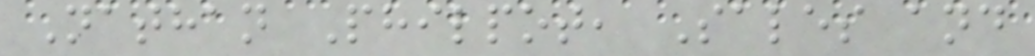Nathan Philpot, Sales and
